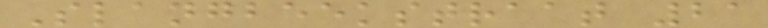Slangbeekstraat 21
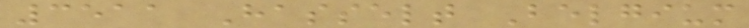3511 Hasselt Belgium
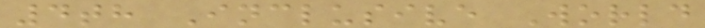4th Inclusive World
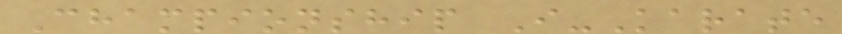Championship I-Karate
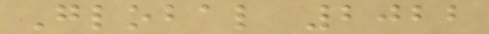Global 2022
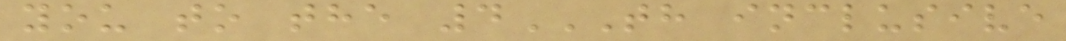you to the 4TH INCLUSIVE
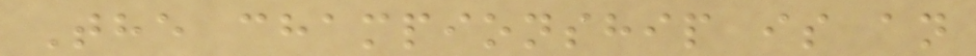The championship is an
